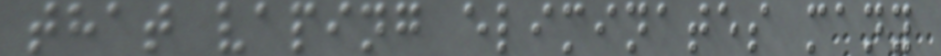that vaping eliminates many
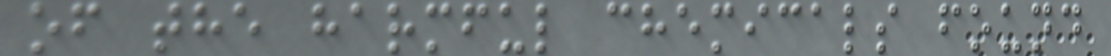of the harmful chemicals found
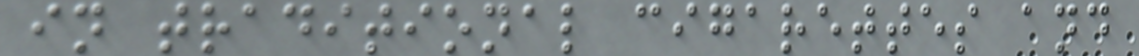in traditional cigarettes and
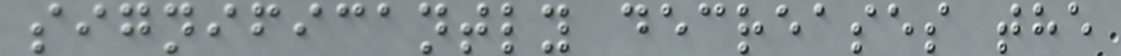significantly decreases the
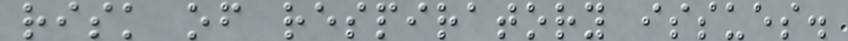risk of respiratory issues.
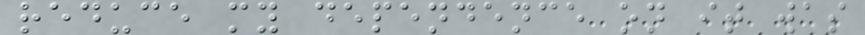reduce my dependence on it was
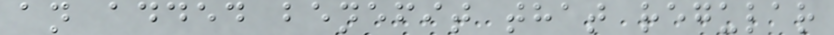an added benefit that regular
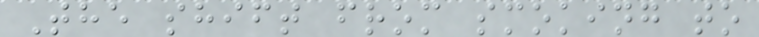The shift from smoking to
